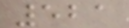521
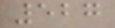527
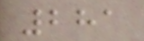281
